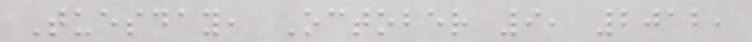Tuesday, October 9, 2012,
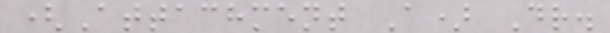(Attachment A) Dr.
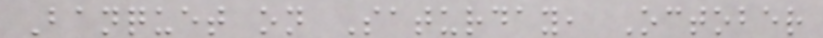Banquet on Saturday, October
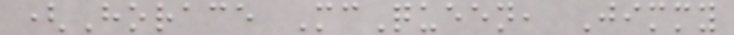(Horace McQueen, Jimmy
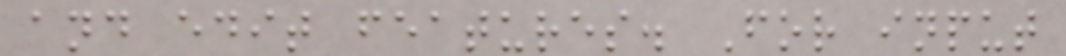and edit features. For input
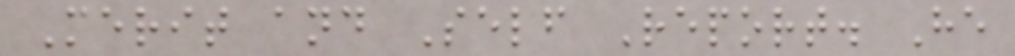Merit and Self Report. He
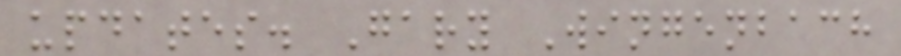updates. Gary Wingenbach
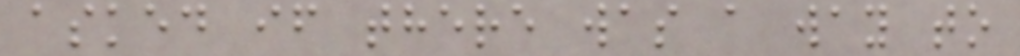asked if there was a way to
